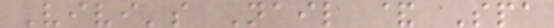Vivi's Nail & Spa
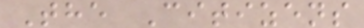The Citizens
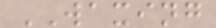WAXING
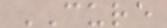CURE
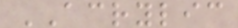ACRYLIC
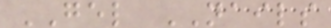GEL NAILS
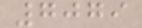7079
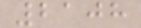2108
